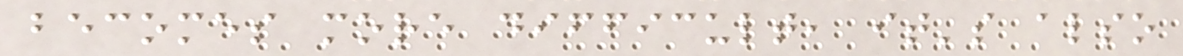becomes more difficult, it's also
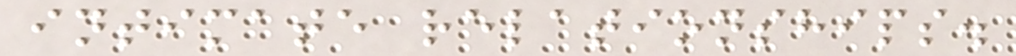intimate relationships.
